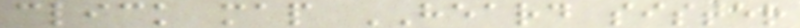click map HEARD sister
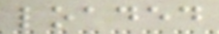loaded
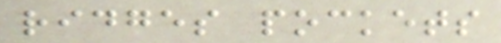ridges pockets
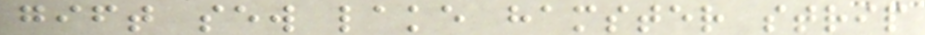gift sew lake hamster strip
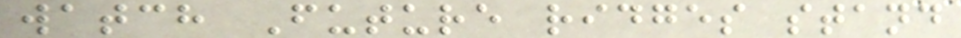watch Future ridges stand
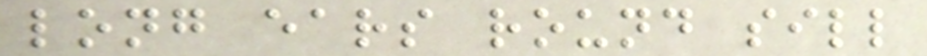long ears round sill
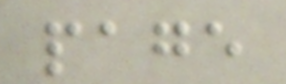page
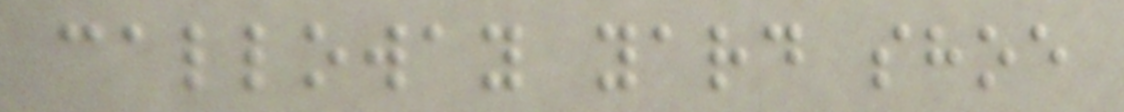calloway yard shoe
